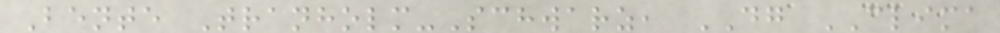Bente Tranholm-Schwarz, DG CLIMA
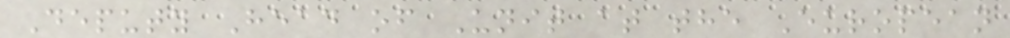Deputy Head of Unit at the European
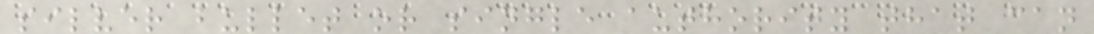silver bullet or single authority that can
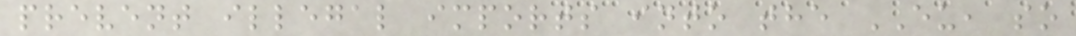prevent illegal imports into the EU, so
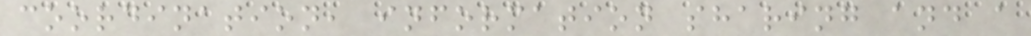coordination, information sharing and a
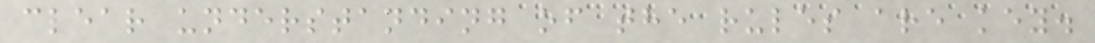clear understanding of the rules are key.
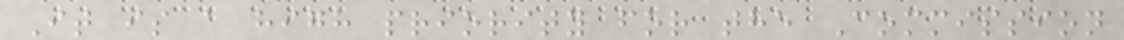It is a high priority for the Commission
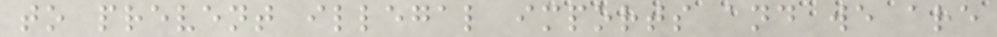to prevent illegal imports and we are
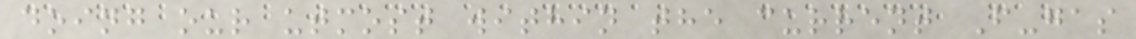doing our utmost within the current F-gas
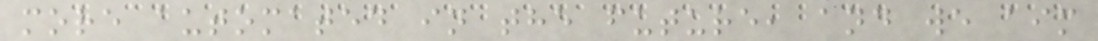more automated in the future, and we aim
